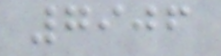7906
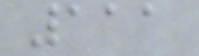111
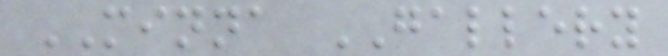MINNA GALLERY
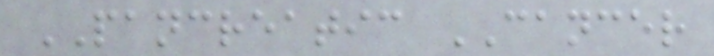PANCREATIC CANCER
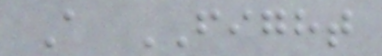A FIGHT
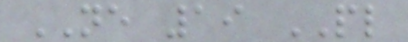NE 19 PL
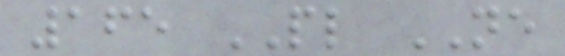165 PL NE
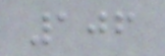106
